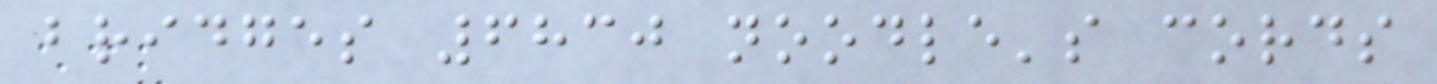bridges 6830 noodle's cords
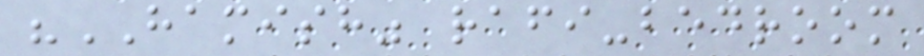"HAMISH" rafi-bedroom
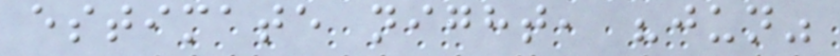estimate night, "jun"
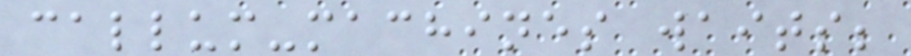callum-machines waits;
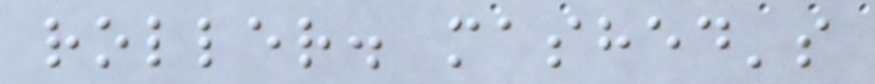roller. mashed's
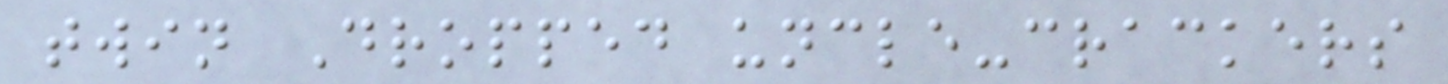twin Dropped uncle-crackers
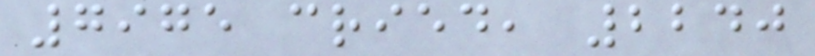7975 cried, 2240
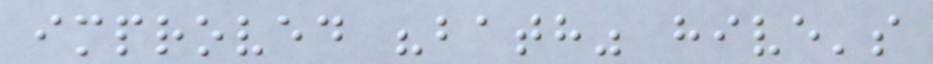improved "bath" hive's
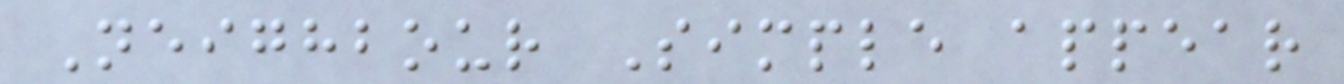Neighbour Simple appear
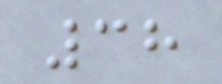38
